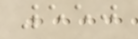550
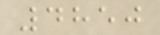4850
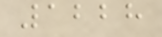1228
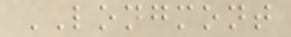LONGMONT
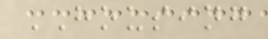HOUSING
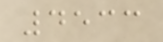4533
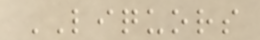LIQUORS
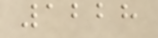1228
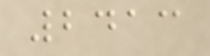2413
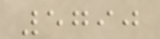5790
